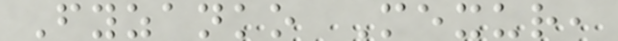Fyzanko Mexur,
